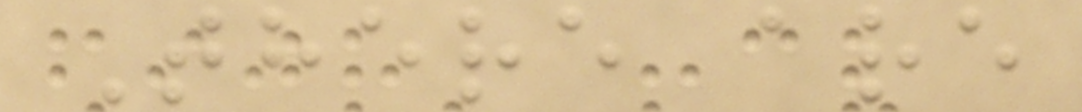There are
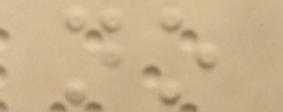no
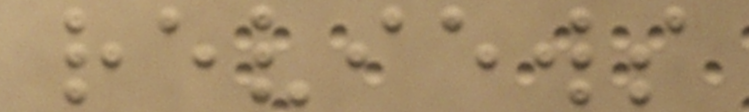reviews
